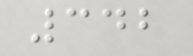342
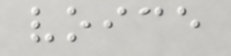voice
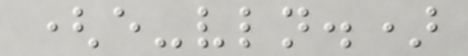(e-vln.)
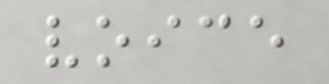voice
